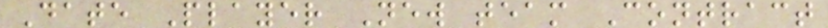Date Player New team Contract
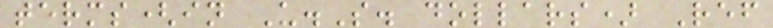terms(in U.S. dollars) Ref
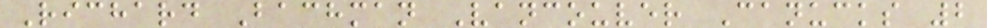Richard Bachman Vancouver Canucks 2
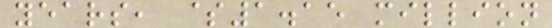years, $1.15 million
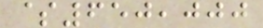$650,000
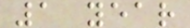1 year
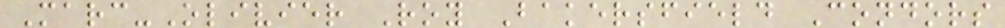Marc-Olivier Roy Bakersfield Condors
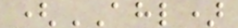(AHL)
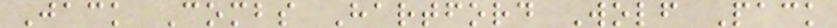Jack Combs Hartford Wolf Pack
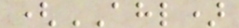(AHL)
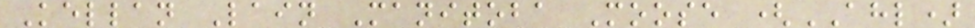Kellan Lain Manitoba Moose (AHL)
